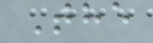The
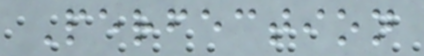Perfection
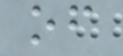of
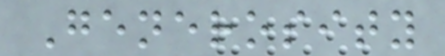Generosity
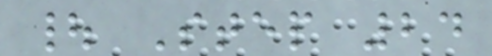| Step 24
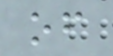of
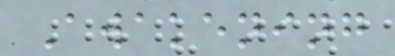Awakening
